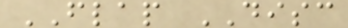FLAP DISC
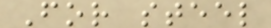For steel
